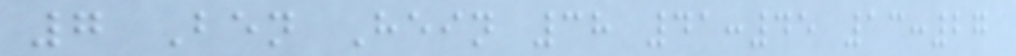7 Ben Hein 38 41:45 13:27
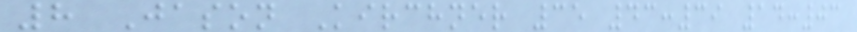8 Jason Kirchner 35 43:39 14:03
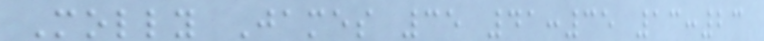Molly James 35 41:35 13:23
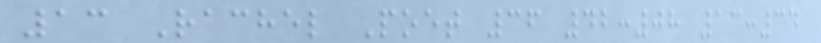13 Rachel Poet 36 42:08 13:34
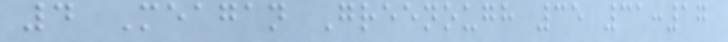4 Meagan Greenough 35 31:17
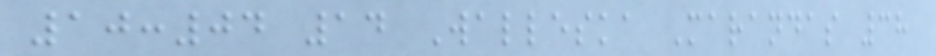10:04 14 Walleska Marandas 38
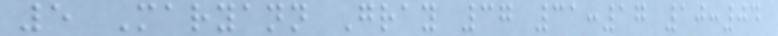5 Maryann Gray 37 31:17 10:04
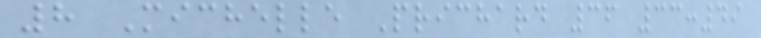8 Michelle Prichard 36 33:49
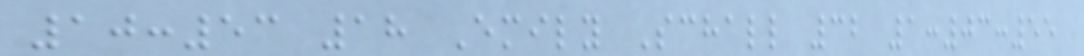10:53 18 Emily Schall 32 1:03:55
